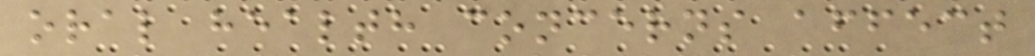oral health concerns affect
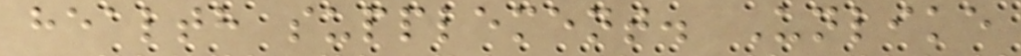health supplement. Unlike
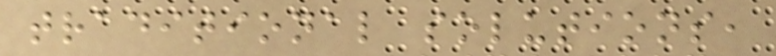traditional solutions,
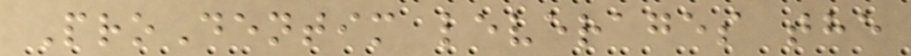ProDentim leverages the
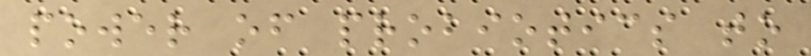power of probiotics to
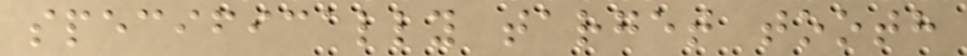specifically target tooth
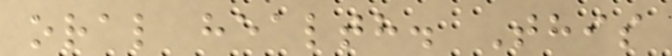oral health. This
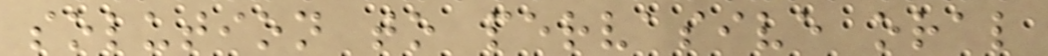solution to pervasive oral
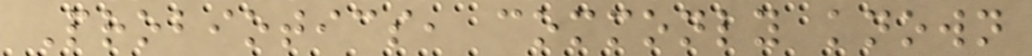Probiotics, commonly known
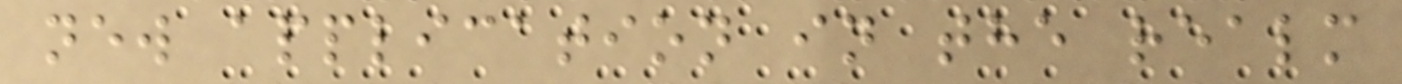new application in the realm
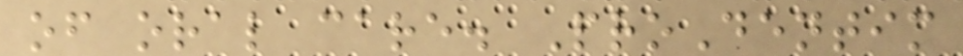of oral care. ProDentim
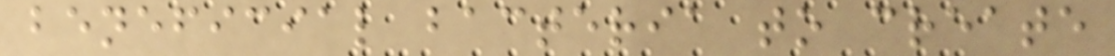beneficial bacteria to create
